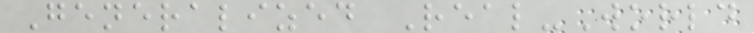Generalized Real-World
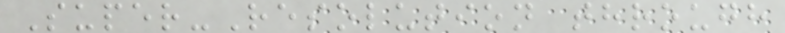Super-Resolution through
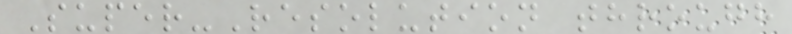Super-Resolution through
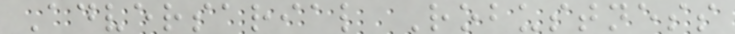Adversarial Robustness
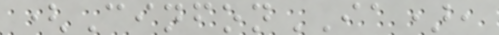(CinfonIA),
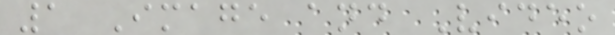1 Image and Video
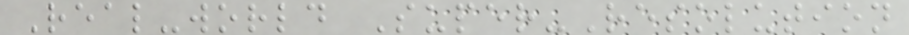Real-world Super-Resolution
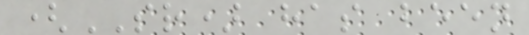(SR) has been
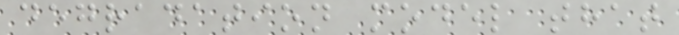degradation model that
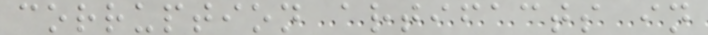corruption artifacts in
